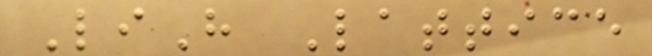LiH Lattice
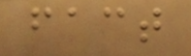fact
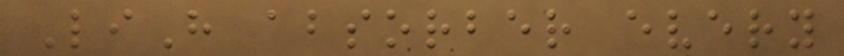LiH absorber every
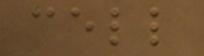cell
